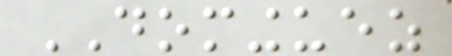DOMINGUEZ
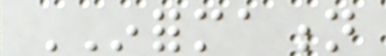INFORMATION
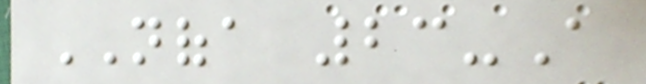NOFA 23-A
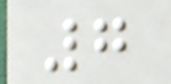7
